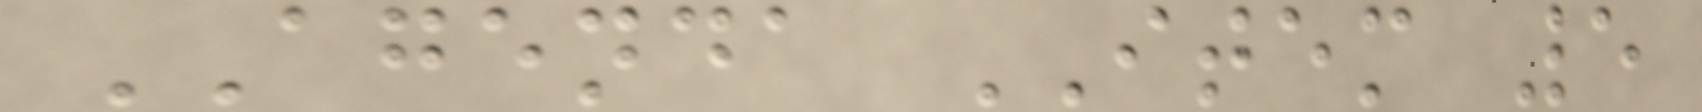AGENDA ITEM 5
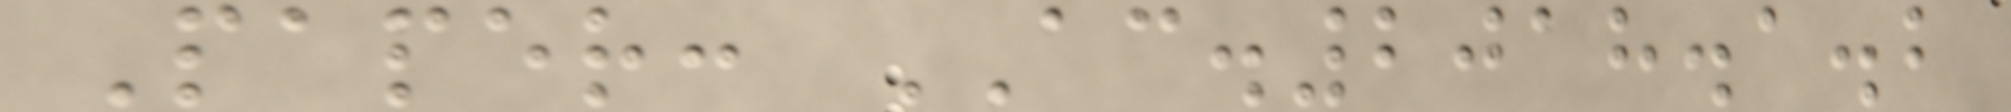Paper: AC.2018.1.2
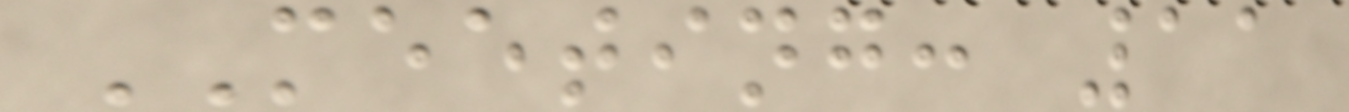MEETING: 11
